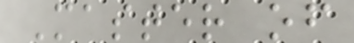Master of
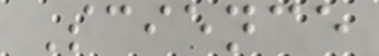Science
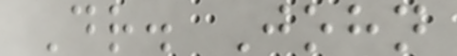Dr. John
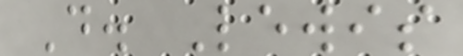D. Lewis
